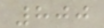800
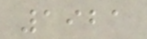1921
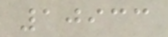10933
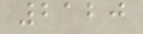2120
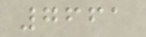7661
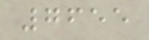7655
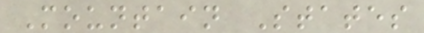Mountain States
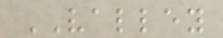VALLEY
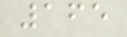165
